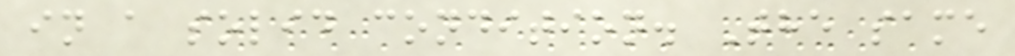in a solid condition. The same
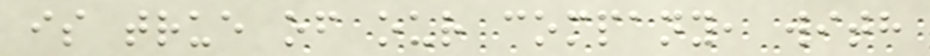is true of our company, with
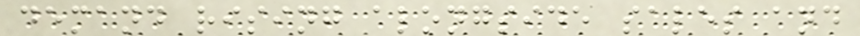demand rising alongside sales and
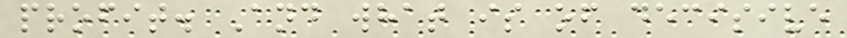profit. And what is of decisive
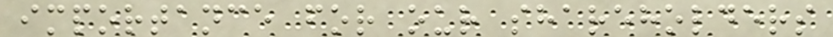importance for our shareholders
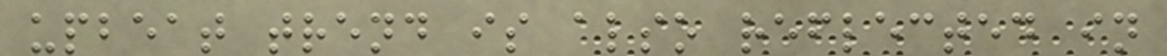upbeat trend is also reflected in
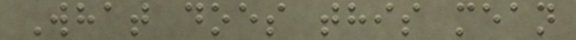What does this mean
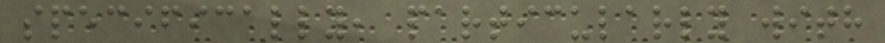specifically, particularly with
